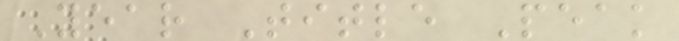Year Title Peak
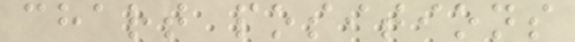chart positions
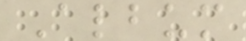Album
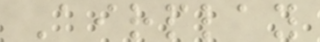Airplay
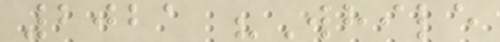2021 "While
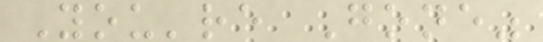You're Gone"
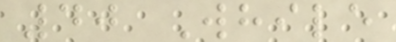40 While
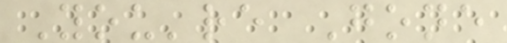You're Gone
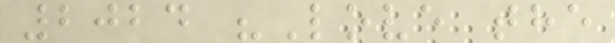2024 "Love the
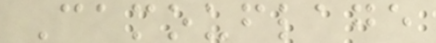Camouflage
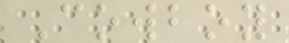Cowboy
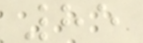85
